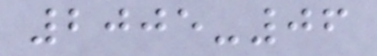2005-06
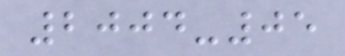2004-05
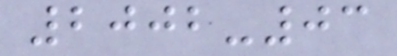2002-03
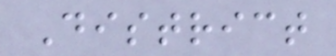District
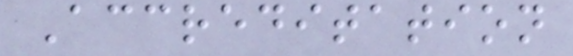Accreditation
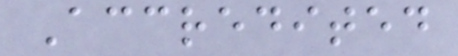Accredited
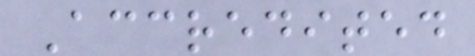Accredited
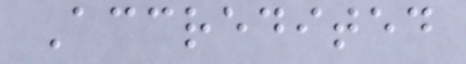Accredited
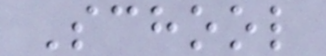School
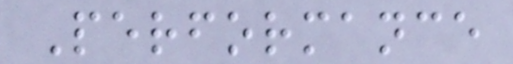Performance
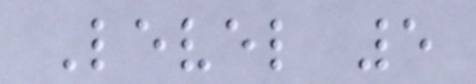Level 5
